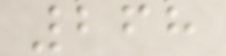268
